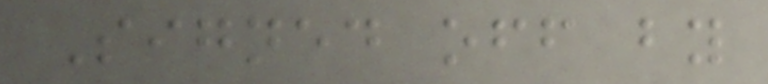Signed off by
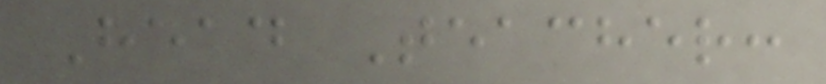Head Teacher:
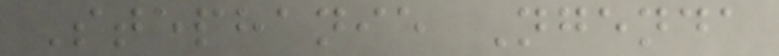Stephanie Ngenda
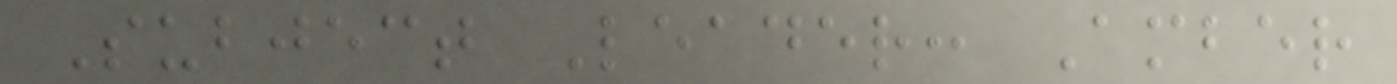Subject Leader: Amber
